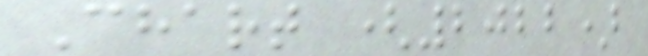Chart (2022)
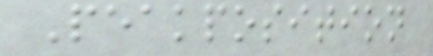Peakposition
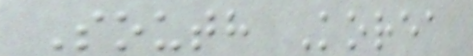South Korea
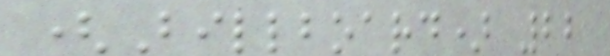(Billboard) 22
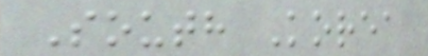South Korea
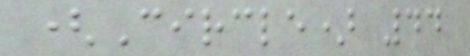(Circle) 44
